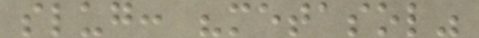slug: "metasol"
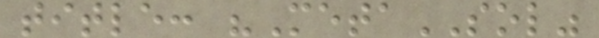title: "MetaSOL"
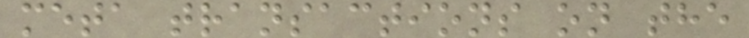meta transactions on the
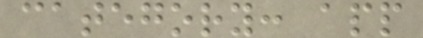category: app
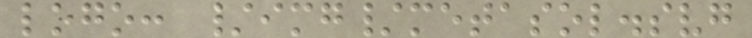logo: /img/metasol.svg
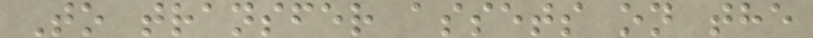To transfer assets on the
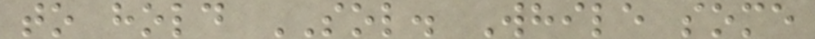to hold SOL. While some
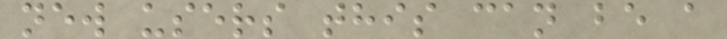new users this can be a
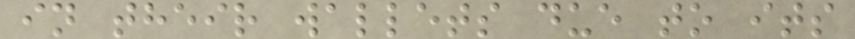in their wallets due to its
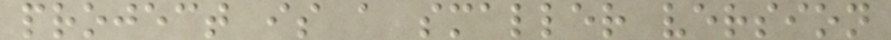project is a smaller version
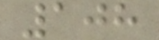108
